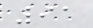91
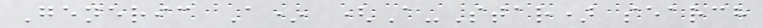Generic A* (A-Star) search
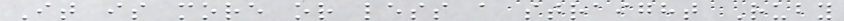It is more or less a straight Ruby
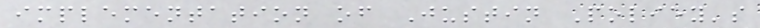implementation of Justin Poliey's
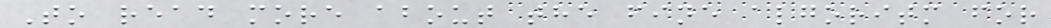To read more about the fine algoritm for
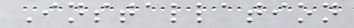Installation
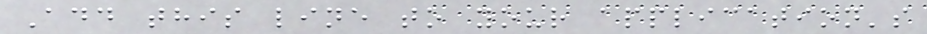Add this line to your application's
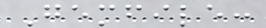Gemfile:
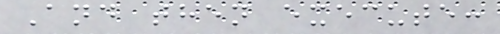And then execute:
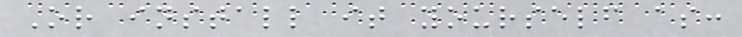Or install it yourself as:
